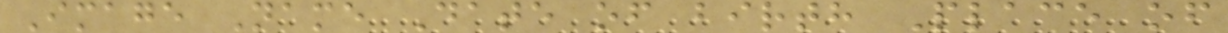Image Name Date of birth Place of
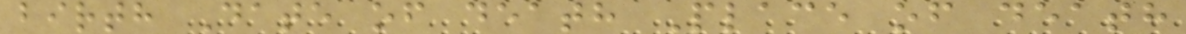birth Date of death Place of death
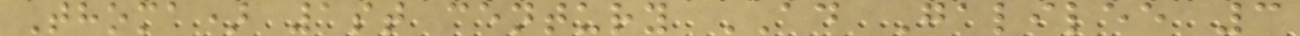Thoma) 1st century AD Galilee 3
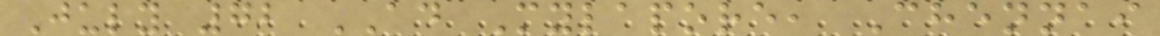July 72 AD Mylapore, Chennai
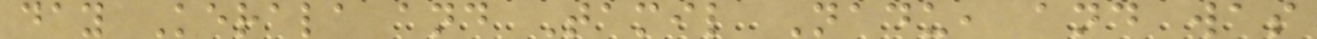day Kerala and Tamil Nadu, and was
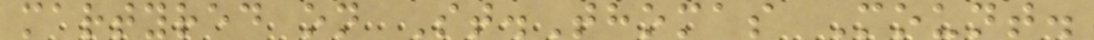martyred on St.Thomas Mount.
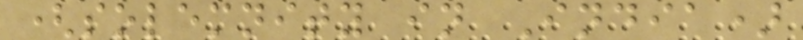(solemnity in India)
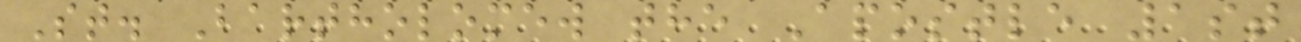St. Bartholomew the Apostle 1st
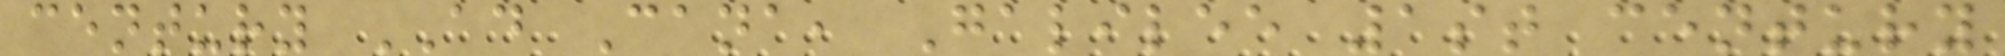century AD Cana, Galilee 1st century
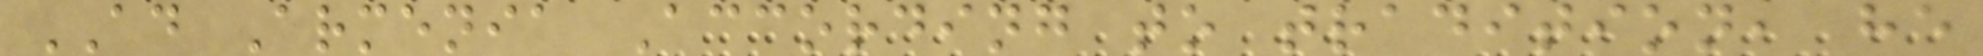AD Armenia According to tradition, he
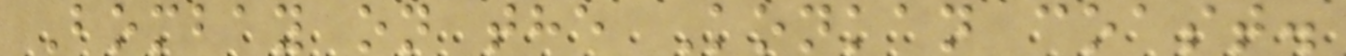Bombay on the Konkan coast.
